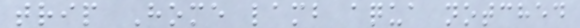trip Home lamb aqua notched
